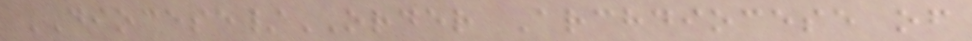DIOCESE/ORDER Archdiocese of
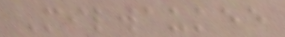Milwaukee
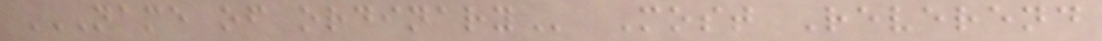NAME OF ORDINARY Most Reverend
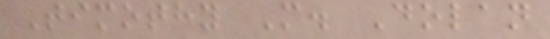Timothy M. Dolan
